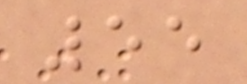55
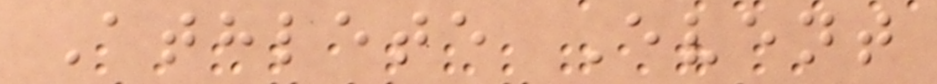Athlete Event
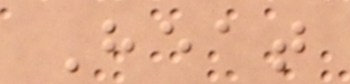Heat
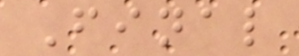Final
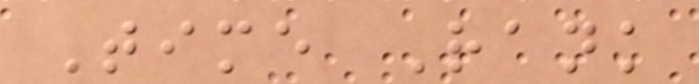Time Rank
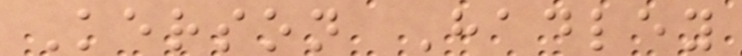Kerson Hadley
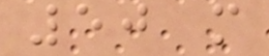50 m
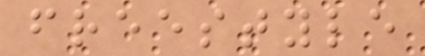freestyle
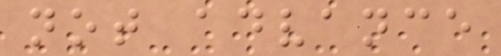not advance
